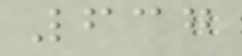637
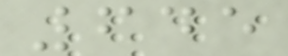645
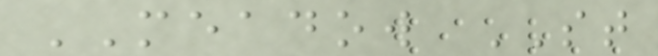MEADOW ST
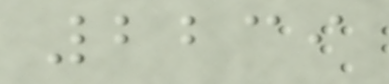2239
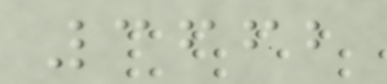3662
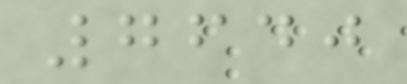7640
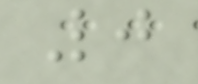0
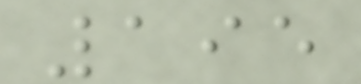195
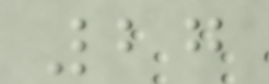27
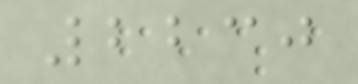2230
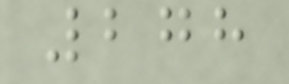278
